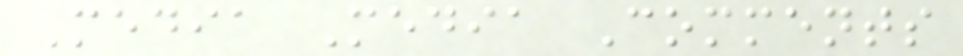Media Media Comments
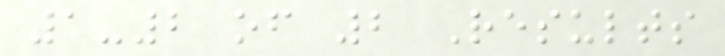1-2 of 2 Results
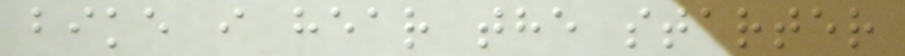bike i hear the starter
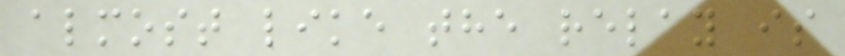almost like the relay is
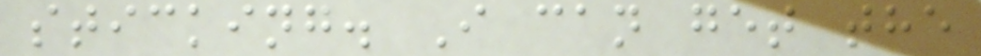sticking. I can get the
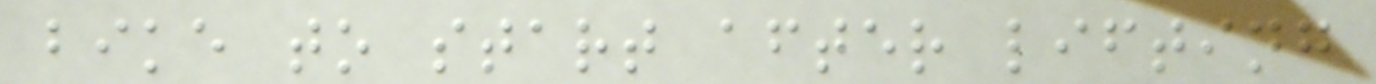bike to start after lifting
